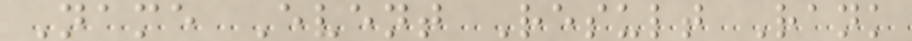Name Event Result Rank
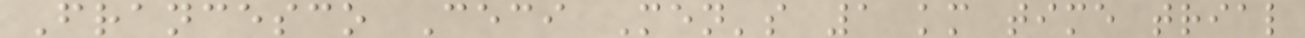Francesco Ceci Men's 1 km time trial
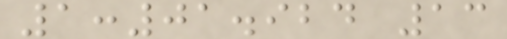1:01.924 13
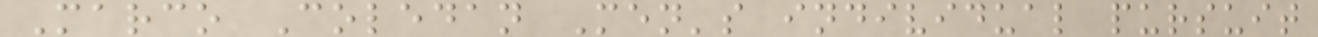Marco Coledan Men's individual pursuit
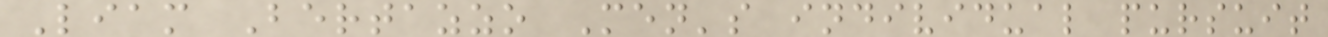Liam Bertazzo Men's individual pursuit
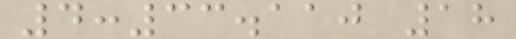4:33.110 18
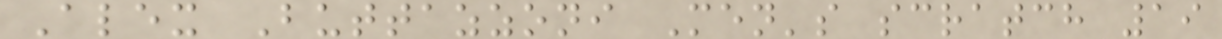Alex Buttazzoni Men's scratch 19
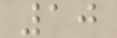10
